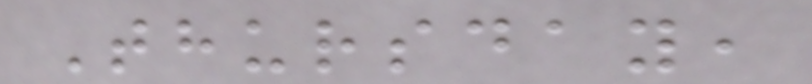Thursday,
